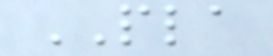PLA
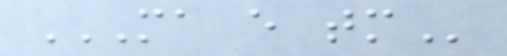MA E TM
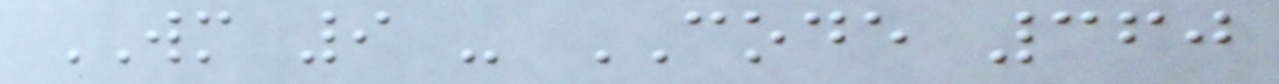WM 9 - CODE 360
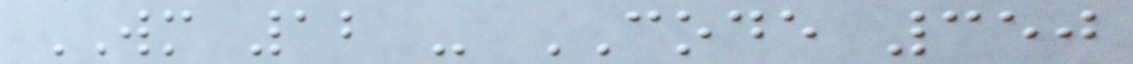WM 12 - CODE 350
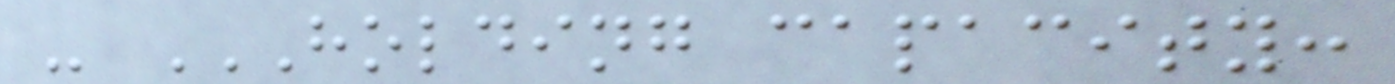- HOLDING CAPACITY:
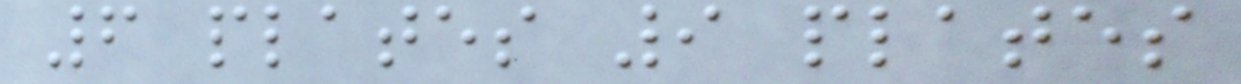6 plates 9 plates
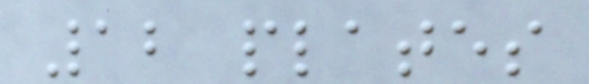12 plates
